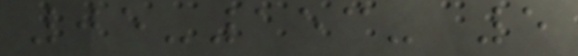05-153- 5
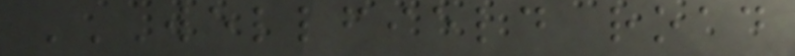WELLFIELD ROAD
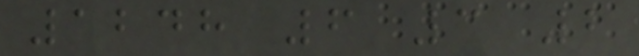1248 6 3 2
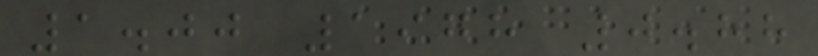1.00 1978 0.88
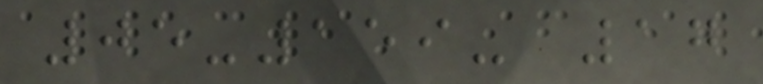05-159- 17
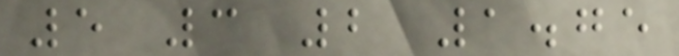5 3 2 1.75
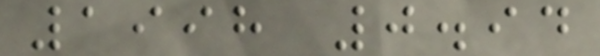1998 0.94
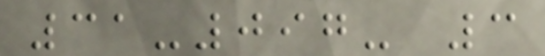31-097- 3
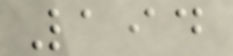194
